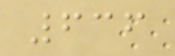636
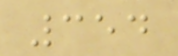354
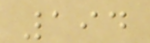194
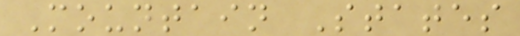Mountain States
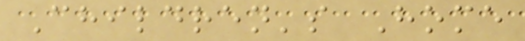Children's Home
